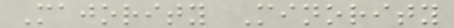Majority Minority
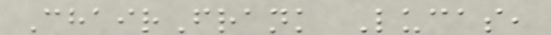ChairFrank Lucas,
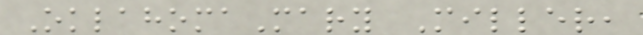OklahomaMary Miller,
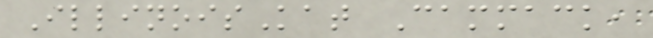IllinoisKat Cammack,
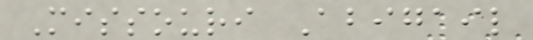Missouri Abigail
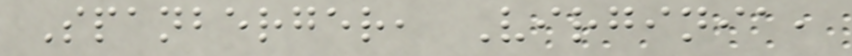Spanberger, Virginia,
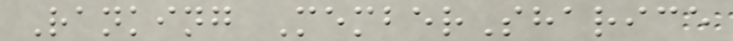Ranking MemberSharice
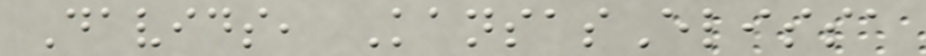Davids, KansasElissa
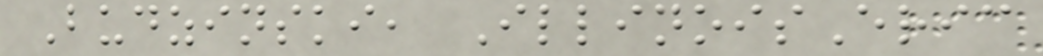Budzinski, IllinoisEric
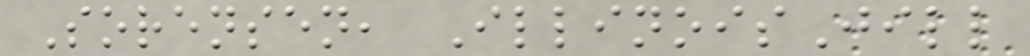Sorensen, IllinoisJill
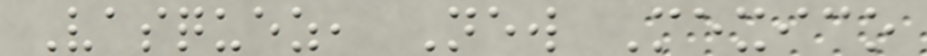Vasquez, New Mexico
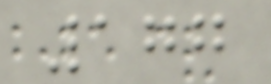177
